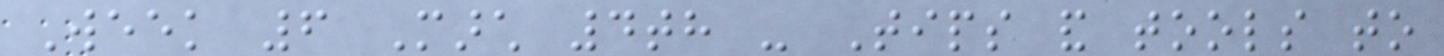Week 6 March 4th - Tips and tools to
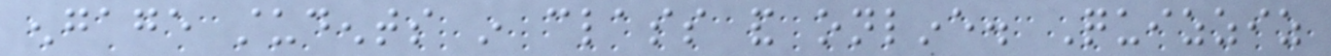engage students in class and online. Quizziz
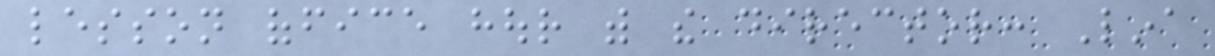lesson office hour with the director: Lina
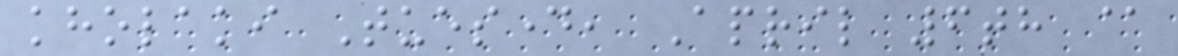kholaki Tuesday, April 6th @
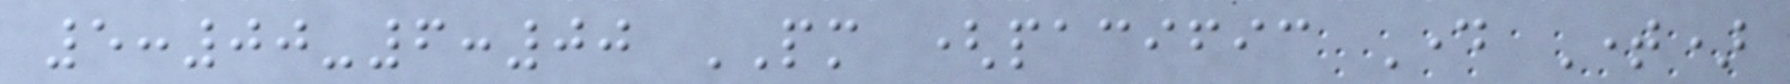5:00-6:00 PM (pacific Day Time)
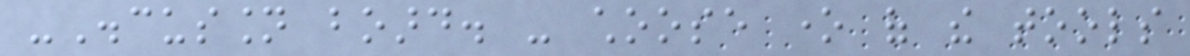-Discussion board. - choose one of the tools
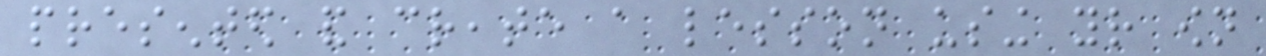presented and create a lesson using your own
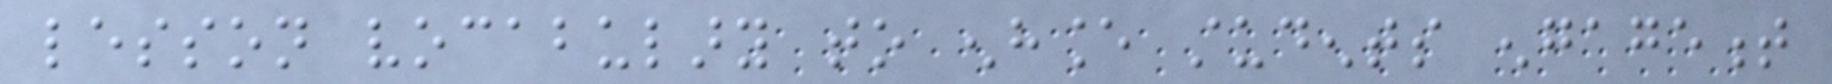lesson vocabulary to enhance students engagement
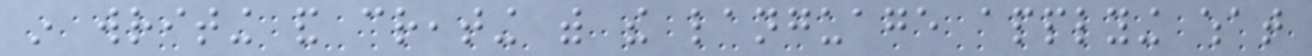in writing and creating with the language applying what
